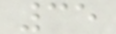35
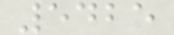5425
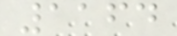1164
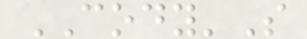CODY'S
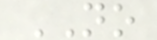NO
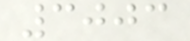3003
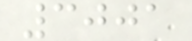3001
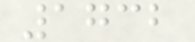1732
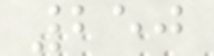250
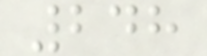248
